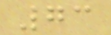73
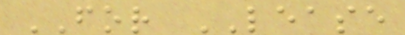FOR LEASE
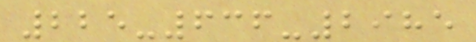225-636-2985
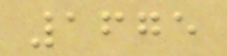1675
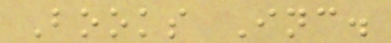Books Inc.
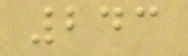243
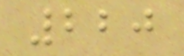220
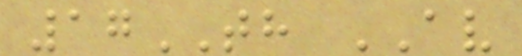17TH AV
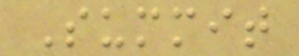Summit
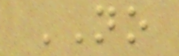NO
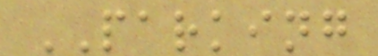PARKING
